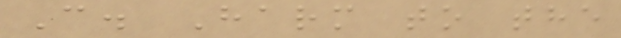C. Harm to the
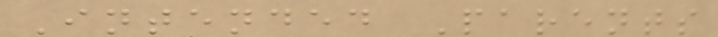Intended Parents
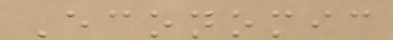Economic
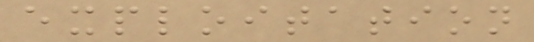exploitation
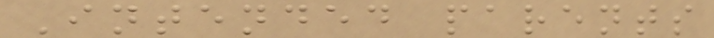Intended parents
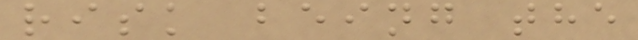risk being the
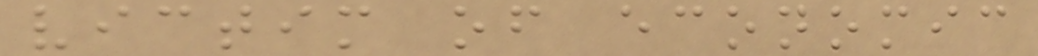victim of economic
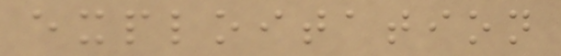exploitation
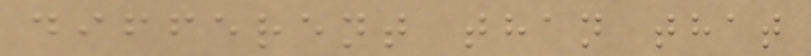different than that
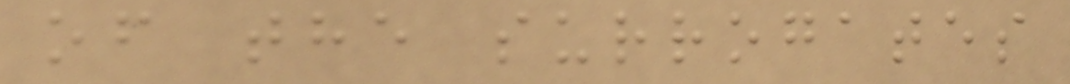of the surrogates
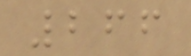266
